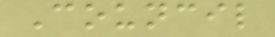Council
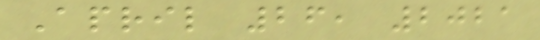April 26, 2021
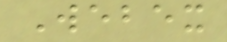Webex
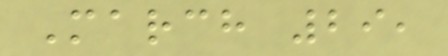March 29,
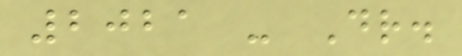2021 - Dr.
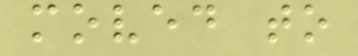moved to
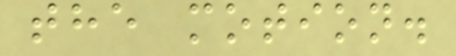the motion.
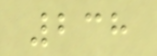238
